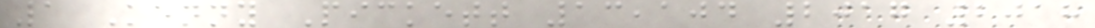1 Kenny Pickett 13,104 2017 2018
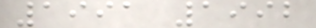1991 1992
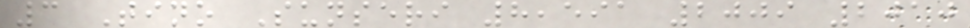3 Tino Sunseri 8,591 2009 2010
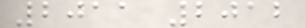2011 2012
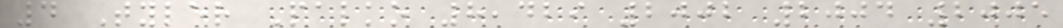4 Tyler Palko 8,429 2002 2004 2005
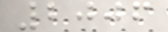2006
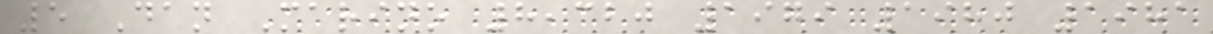5 Dan Marino 8,320 1979 1980 1981
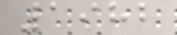1982
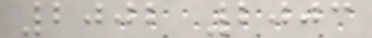2002 2003
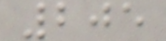205
